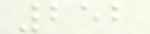252
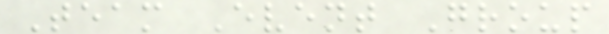Team Event Group
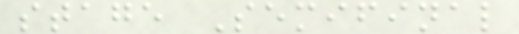stage Semifinal
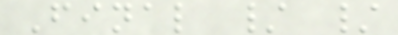Final / /
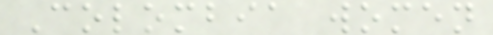Colombia women
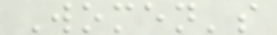Women's
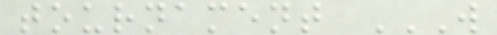tournament W
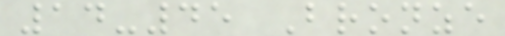14-45 Bronze
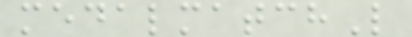medalmatchL
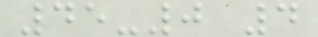45-0 4
